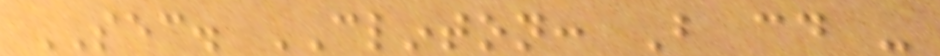SEC. CLINTON: But could -
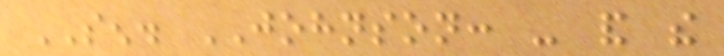SEN. JOHNSON: - and the
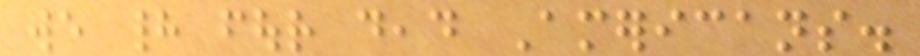we had four dead Americans.
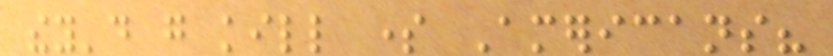they'd go kill some Americans?
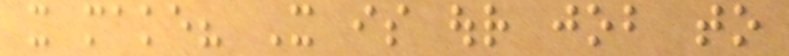it make? It is our job to
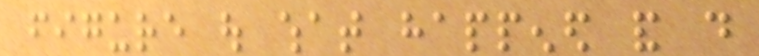figure out what happened and do
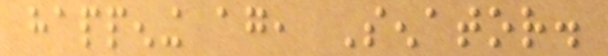happening again, Senator.
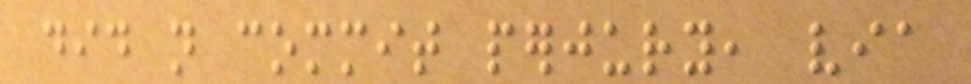did not commit perjury, via
